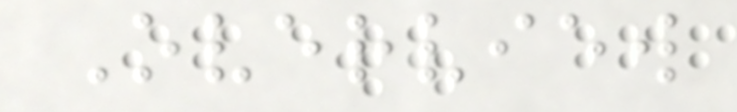Overview
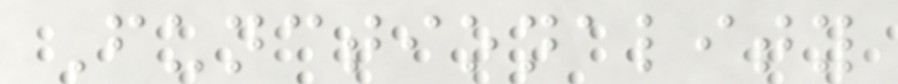Functionality
